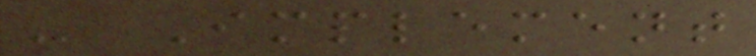- Implement
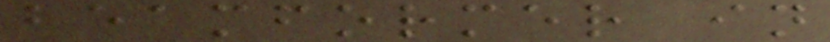beamformer in
